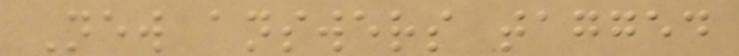New answers tagged
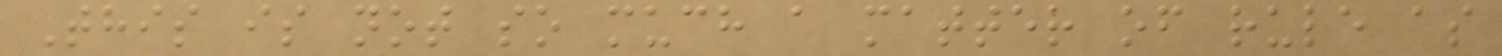This is not so much a matter of rule as
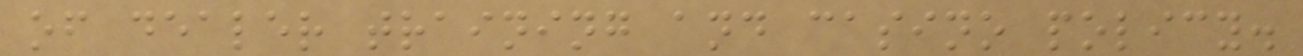of dealer training and casino policy.
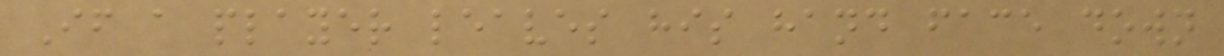If a player leaves his hand face down
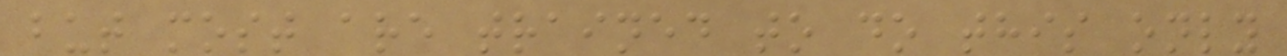but most are trained to do this only
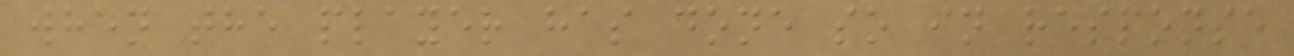when the player has done so in response
